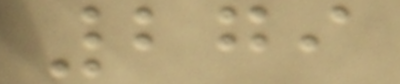279
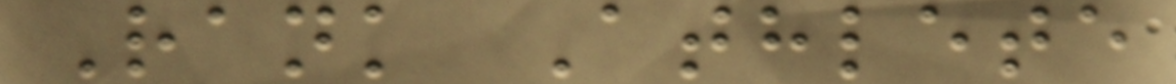Rank Athlete
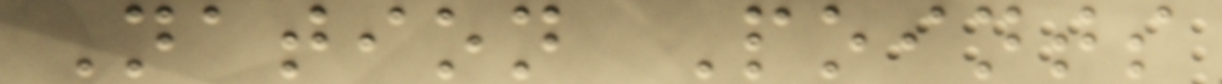Nation Points
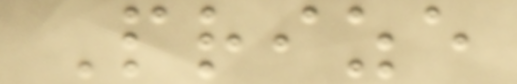Prize
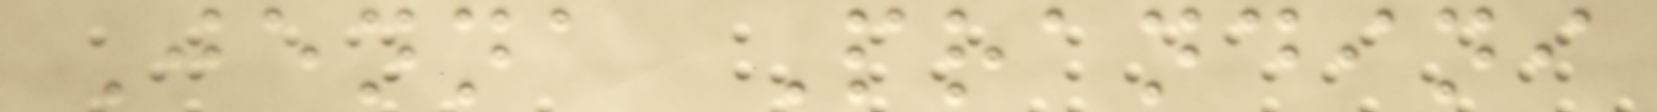Jenna Prandini
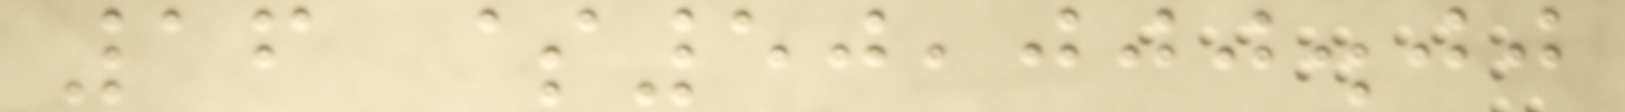16 $50,000.00
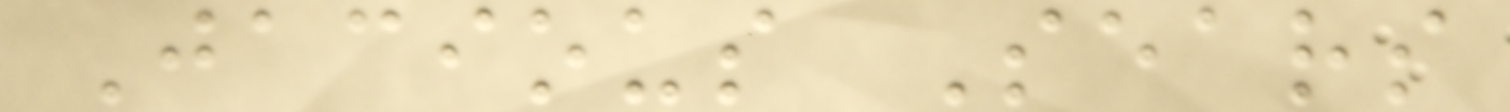Jacious Sears
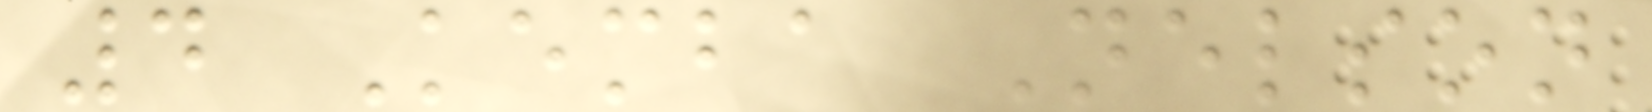4 Kemba Nelson
